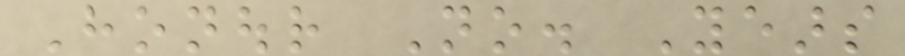Honour No. Years
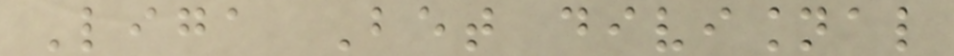Liga Bet divisional
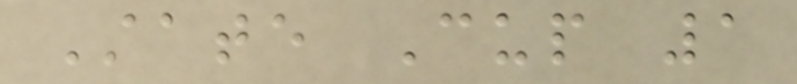State Cup 1
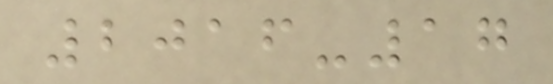2016-17
